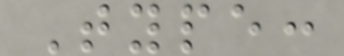Type:
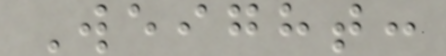Weight:
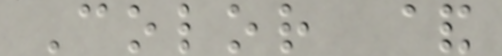Color &
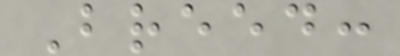Breed:
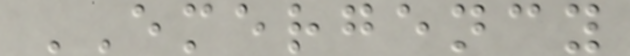EMERGENCY
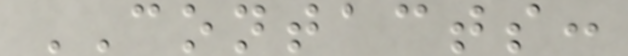CONTACTS:
